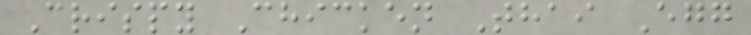Crispy Chicken Thai Egg
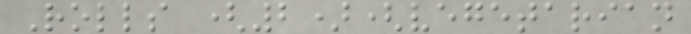Rolls (2)(vegetarian
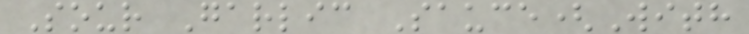Sour Garlic Sauce(With
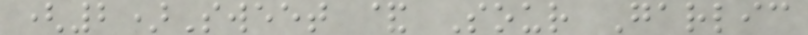(2)Sweet & Sour Garlic
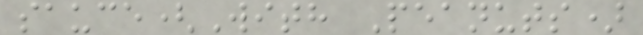sauce(With Peanuts)
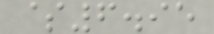$6.95
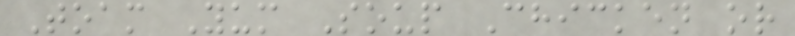Toam Yum Soup Chicken or
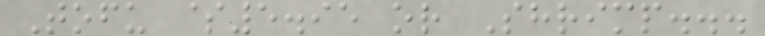Tofu $5.95 or Shrimp...
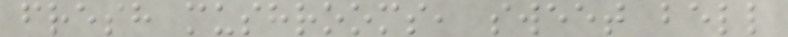fresh mushrooms, sweet bell
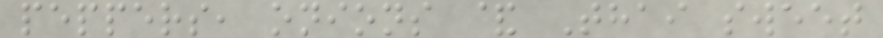peppers, onions & Thai sweet
